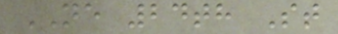NE 24th St
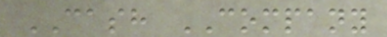CASH COMPANY
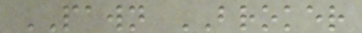PAWN BROKER
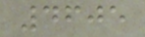4605
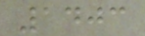1403
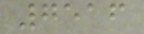7516
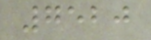7520
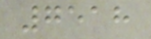7518
